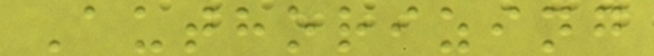Authorizing
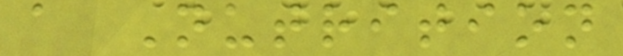a Nutrition
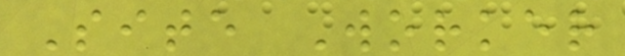Site Worker
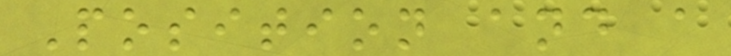Position and a
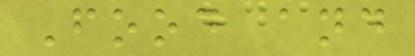Food and
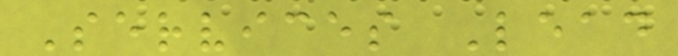Services Lead
